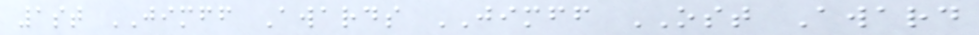1st JIMFF Awards JIMFF OST Award
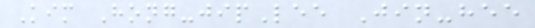Kim Hong-jipLee Jin-hee
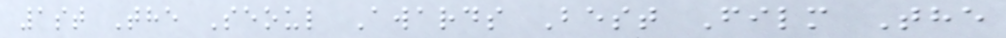1st The Seoul Awards Best Film The
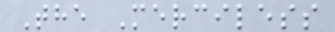The Merciless
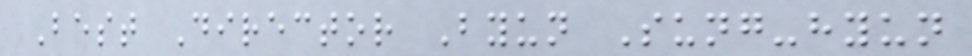Best Director Byun Sung-hyun
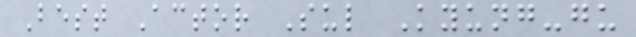Best Actor Sul Kyung-gu
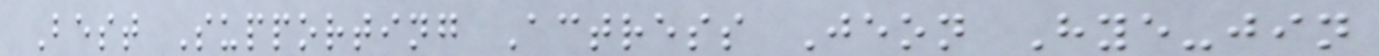Best Supporting Actress Jeon Hye-jin
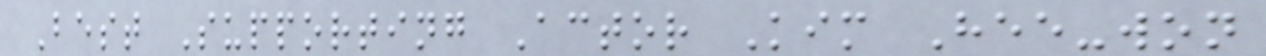Best Supporting Actor Kim Hee-won
